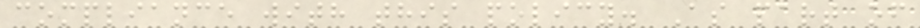compliance with this policy. As part of
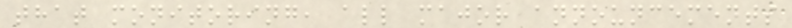that monitoring, all major announcements
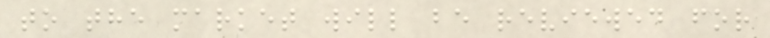to the market will be reviewed for
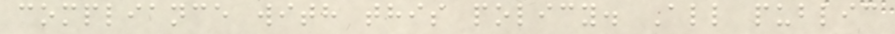compliance with this policy. All public
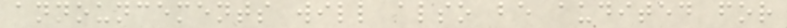announcements will also be audited for
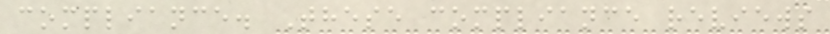compliance. These compliance reviews
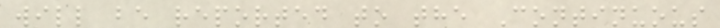will be reported to the Continuous
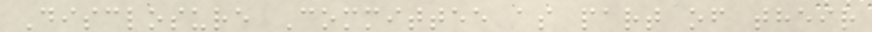Disclosure Committee as part of their
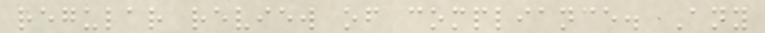regular review of compliance. Any
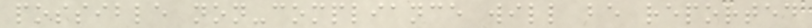possible non-compliance will be reported
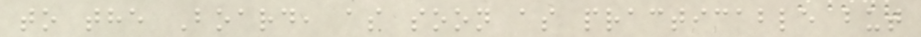to the Board, as soon as practicable but
